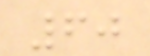60
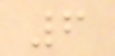6
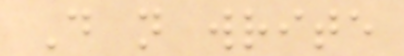Do not write
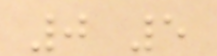0 5
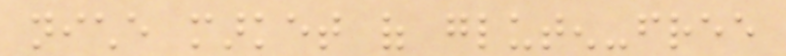niche market of gluten-free
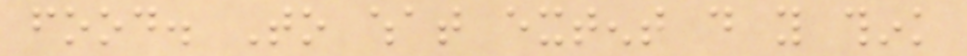food. To what extent do you think
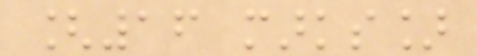[16 marks]
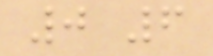0 6
